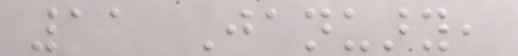11 January,
